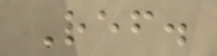Ref.
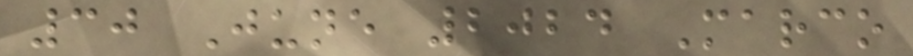30 June 2024 Marco
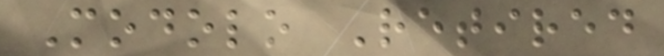Modolo Retired
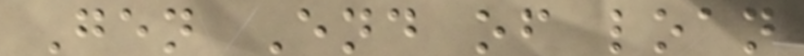Gen End of loan
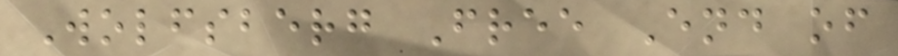Wolfsberg Free End of
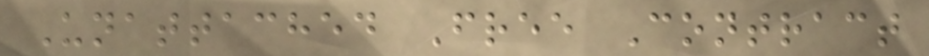Unattached Free Contract
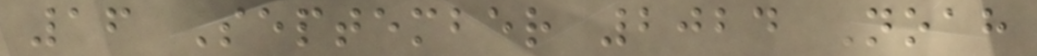16 September 2024 Noah
